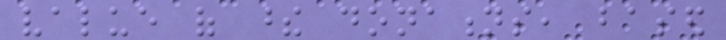value of these donations, based
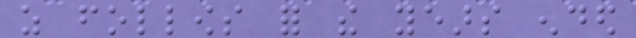as follows for the years ended
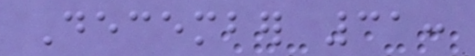December 31:
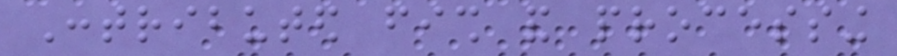Contributed fish and processing
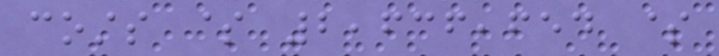costs $ 2,636,654 $
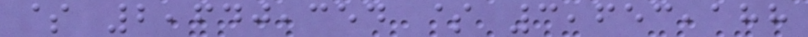$ 2,640,354 $ 3,653,188
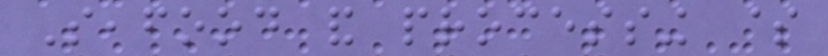Seafood and processing $
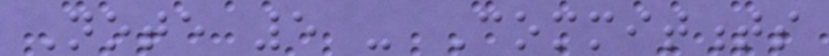Note 5 - Commitments
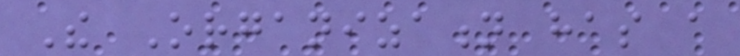The Organization has a
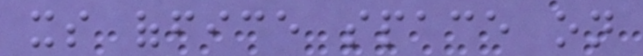its office space on
